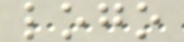logo
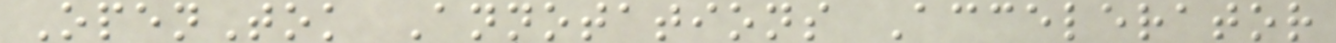OpenTok Annotations Accelerator
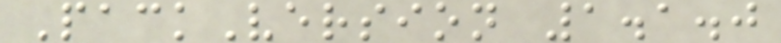PackVersion 1.1.0
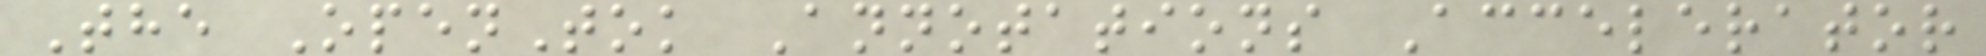The OpenTok Annotations Accelerator
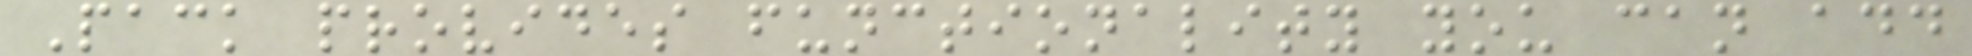Pack provides functionality you can add
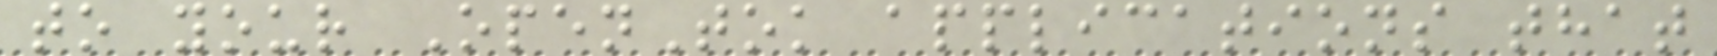to your OpenTok applications that
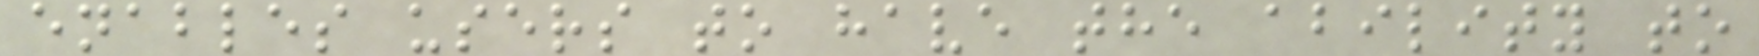enables users to have the ability to
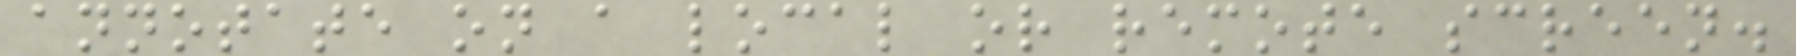annotate on a local or remote screen.
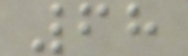68
